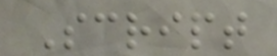Script
